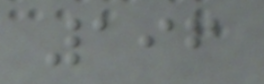196
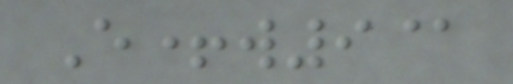E+w9@
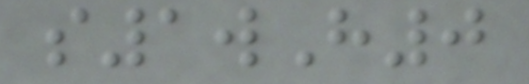s1wH0
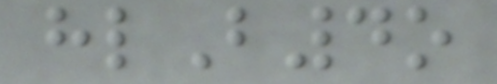hlB4o
